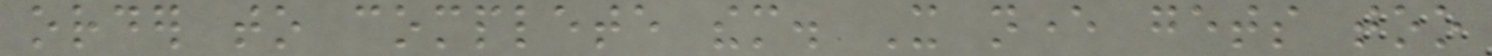order to complete them. It never gets too
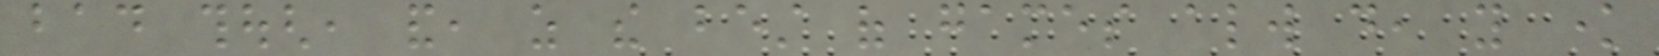bad though, and, as the best of games always do, you know
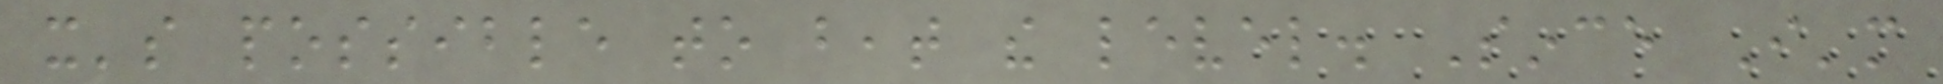it's possible to beat the level. Since I'm
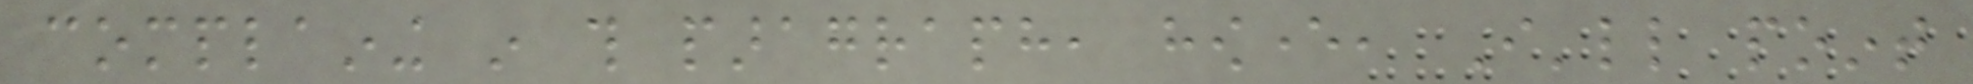complaining in this paragraph, however, I'll point
